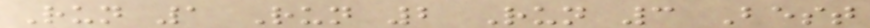Run 1 Run 2 Run 3 Best
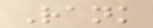Rank
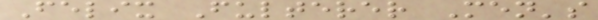Felix Fulterer Men's
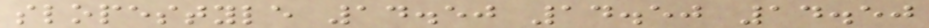slopestyle 14.50 14.50 14.50
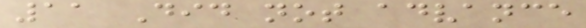11 Did not advance
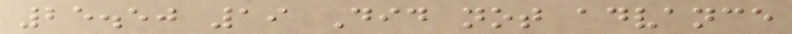25.50 19 Did not advance
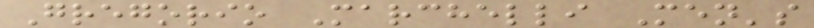Gregorio Marchelli Men's
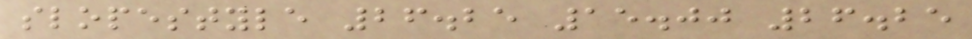slopestyle 26.25 15.00 26.25
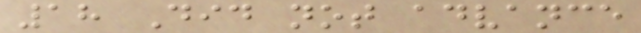18 Did not advance
